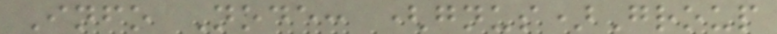Info Node: (gnus)Group
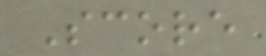Score
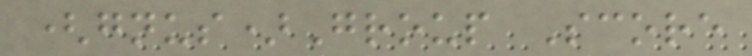(gnus)Group Score
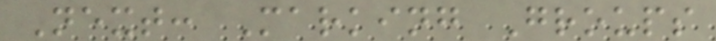Next: Marking Groups
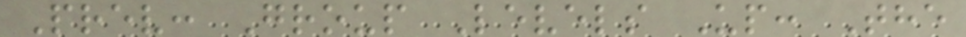Prev: Group Levels Up: The
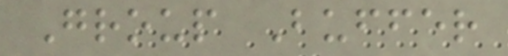Group Buffer
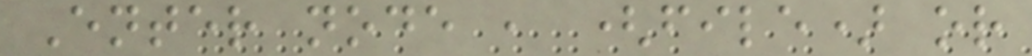Enter node , (file) or
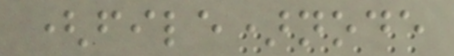(file)node
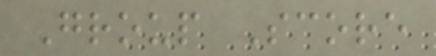Group Score
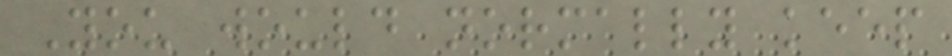You would normally keep
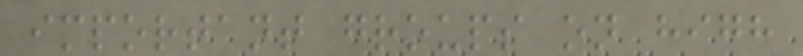important groups on high
